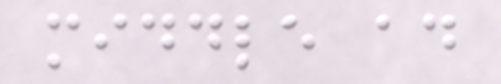middle ad
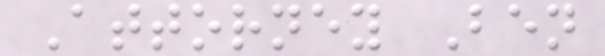Attorney Ben
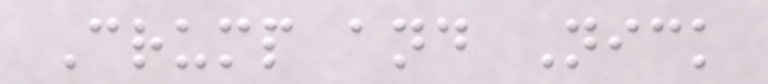Crump and Nick
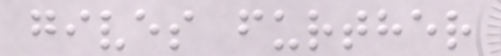gives further
